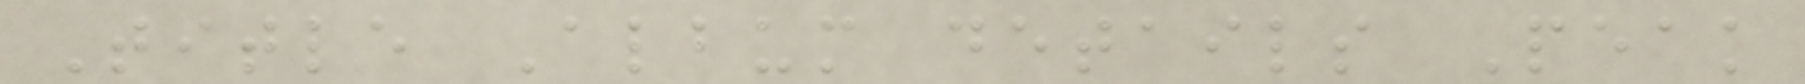Title Album details Peak
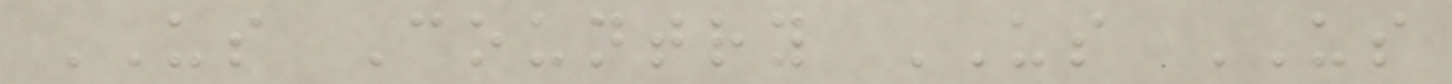US Country US US
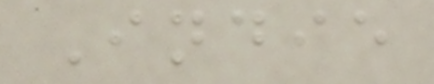Indie
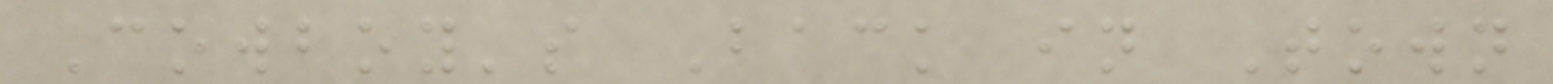Cowboy's Back in Town
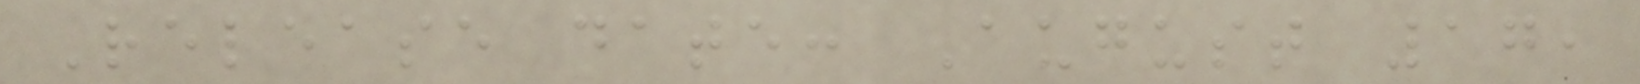Release date: August 17,
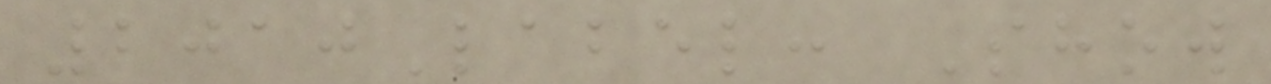2010Label: Show
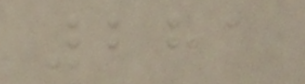281
